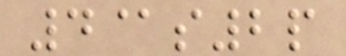4@s2p
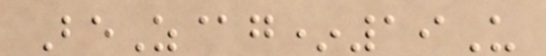BeZ@g*19U
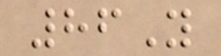86Y
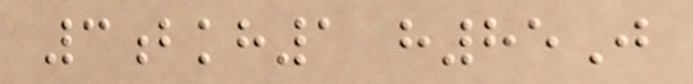3bkh1 h85J
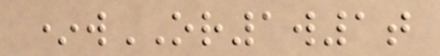*wOR1w1t
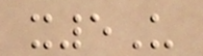x5U
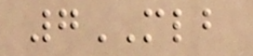7MLB
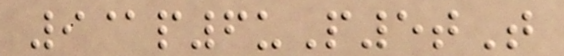9@p6uP5tT
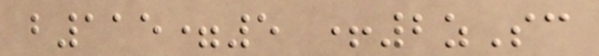b115=5 +2zSc
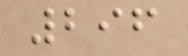296
